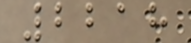2218
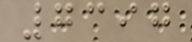7397
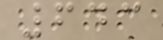643
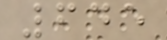645
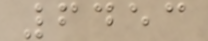6453
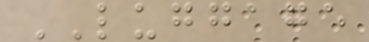LUGGAGE
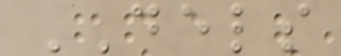DELS
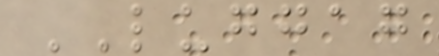LUGGAG
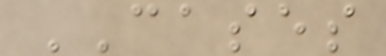CASES
